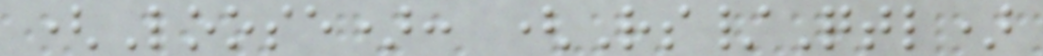(Loose): (Rs/Qtl)
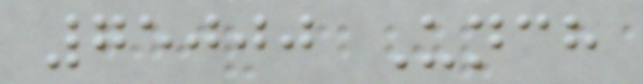75000 Unch
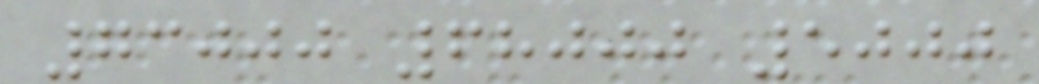73000 68000 5000
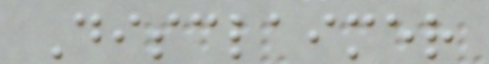Disclaimer
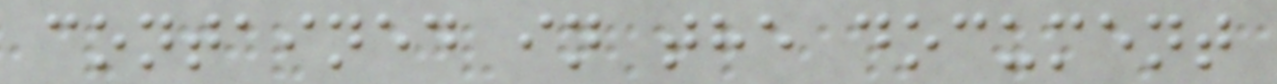contained in the document
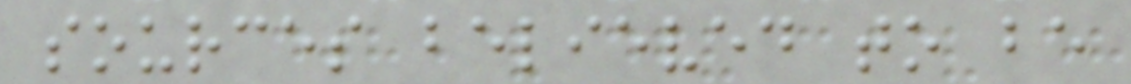sources believed to be
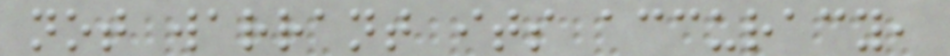not warrant its accuracy,
